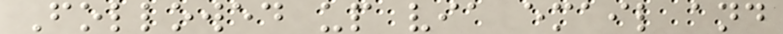Followed up via email and
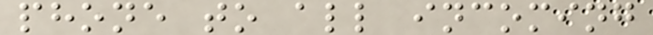phone to all incoming
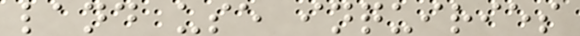land use inquiries
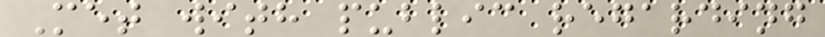Met with public regarding
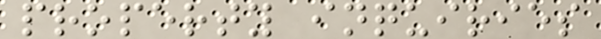property inquiries
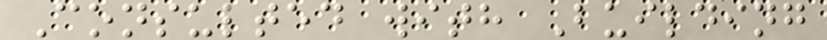Consulted with Building
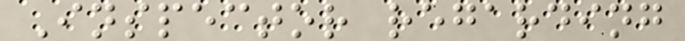Inspector regarding
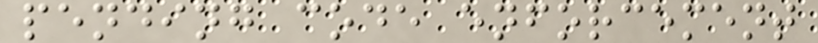pending code enforcement
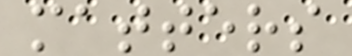matters
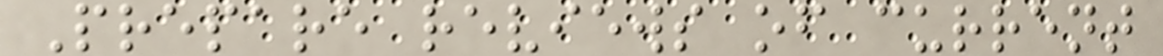Prepare reviews of current
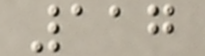117
